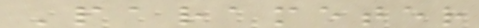Parameter
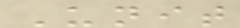Unit
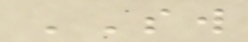SW
